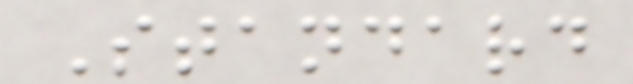Standard
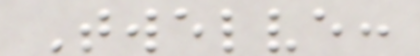Twelve:
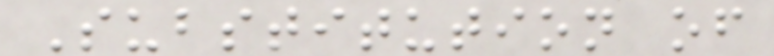Substitution of
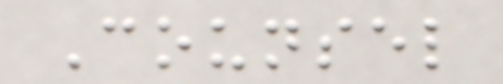Counsel
